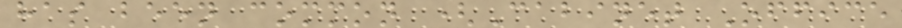has been common (Cabinet Office
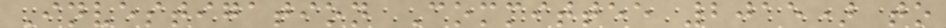Investigation Committee 2015) to
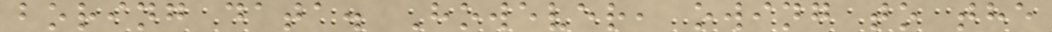boring data. However, owing to the
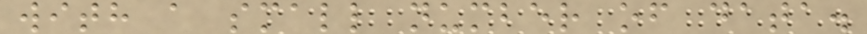with a small number of data.
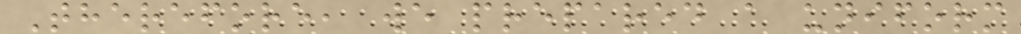Therefore, we prepared a uniform
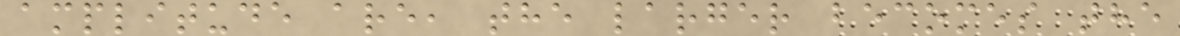amplitude are, the larger becomes the
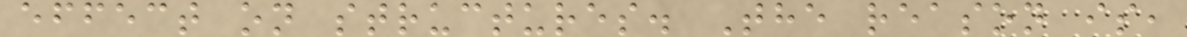effect on structures. The reason is,
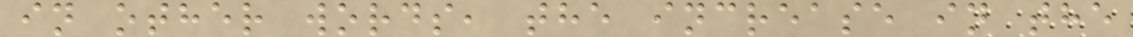in other words, the increase in the
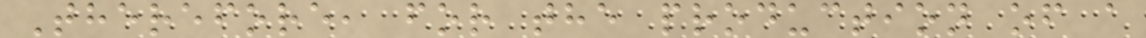Therefore, for the production of a
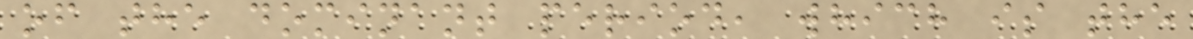of the dominant period, which is the
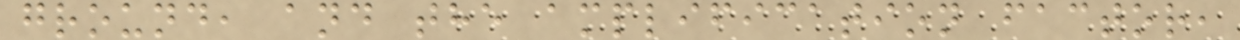ground, and the amplification factor,
